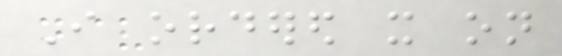I ordered it on
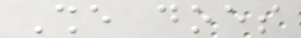She does
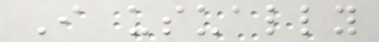I usually
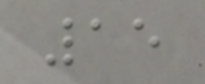15
